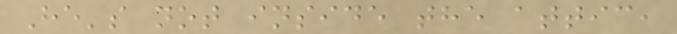He's not inside the attic,
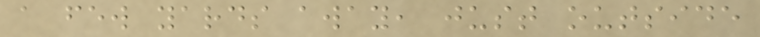a few yards away, just outside
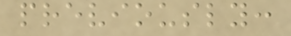previously:
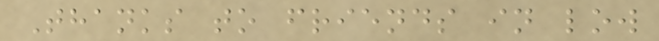Thanks to friends in low
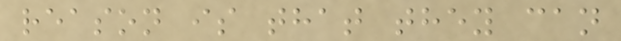reason is that they can
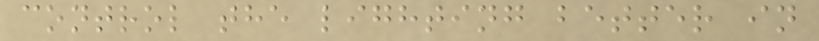control the lighting better in
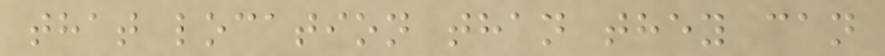that location than they can
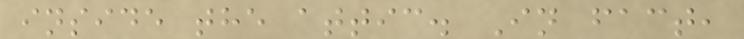inside the attic. In fact,
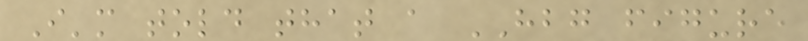I'm told that a HBG figure
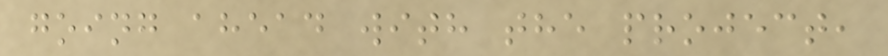going ahead with the project,
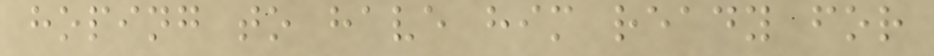hoping to have him ready for
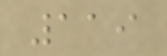119
